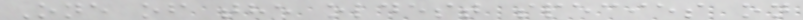One of the oldest species on
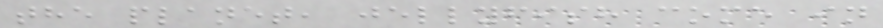the planet, jellyfish come in
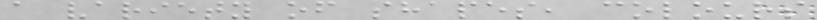a variety of shapes, colours
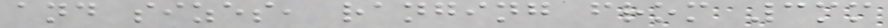and sizes, ranging from 3mm
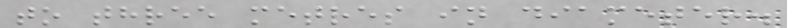to three metres in diameter.
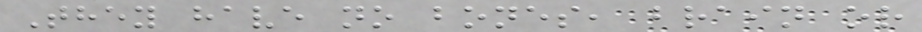They have no bones, brain or
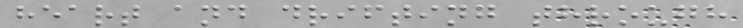heart and drifting through
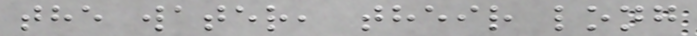the water, their long
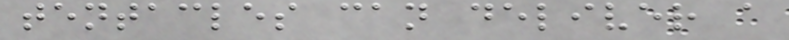tentacles can deliver a
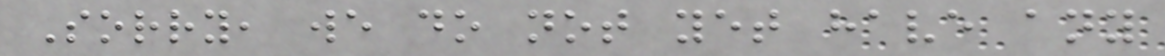Sorry, we do not yet have any
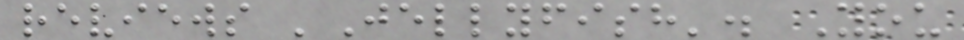reviews 'Jellyfish'. You
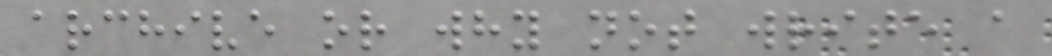archive or why not write a
